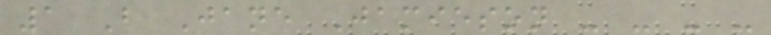1 B Jane Jamieson - - - -
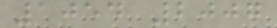1054 2007
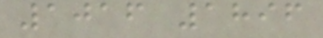1016 1896
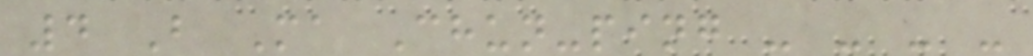4 B Ma Chun-ping - - - -
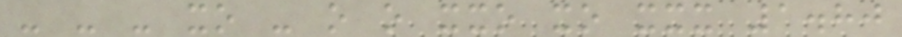- - - xo - o o xxo xo xxx 1.80
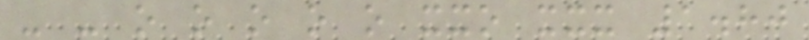- - o o o o o xxo xxx 1.80
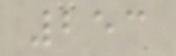253
